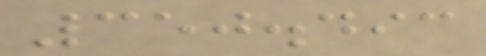350.493
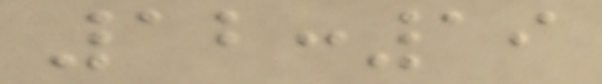12:19
